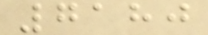7180
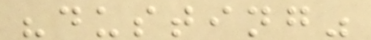"dusting"
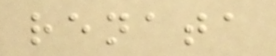renata
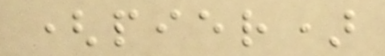(pier)
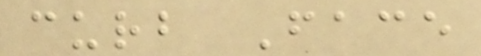curb Face
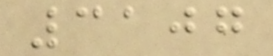3107
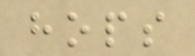hops
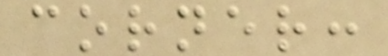corner:
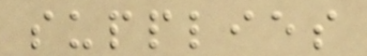supplies
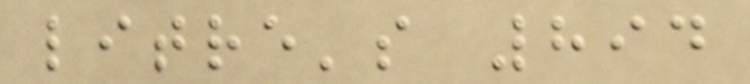litre's 894
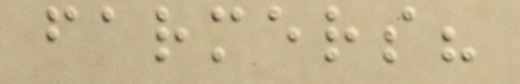farmers?
